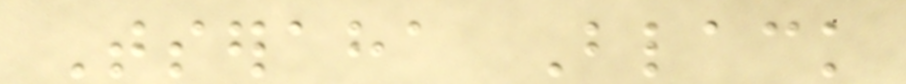Tseraha Black
